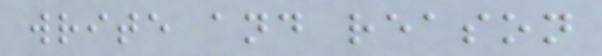write and reason
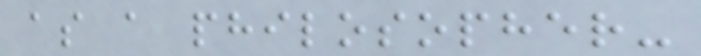as a philosopher-
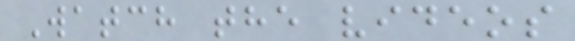Watch the videos
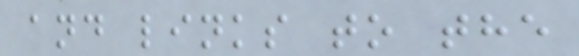and links to the
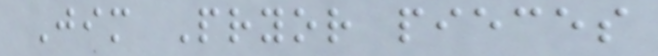Jim Pryor pieces
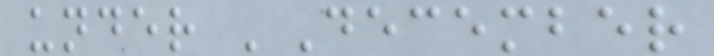under 'December
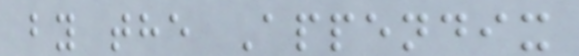by the Appendix
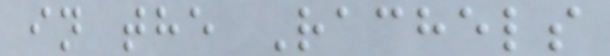in the Rachels
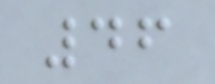46
